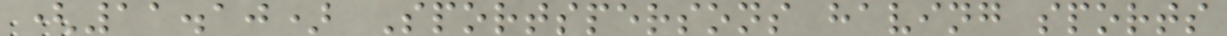(11.10) Sportspersons having sports
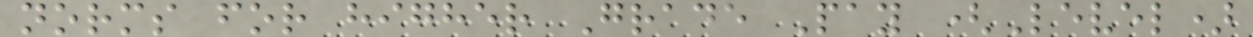norms for higher Grade Pay (Level)
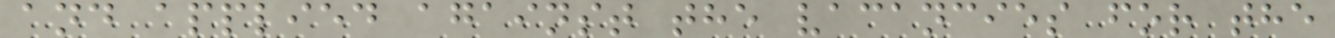and applied against the vacancies for the
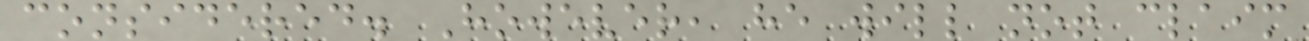considered. However, he will not claim
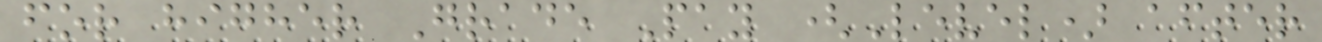for higher Grade Pay (Level) after
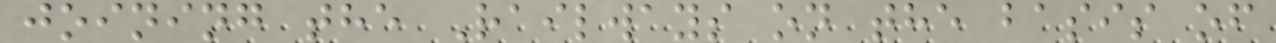joining the Railways on the basis of
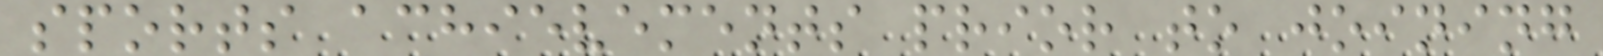sports achievements prior to joining
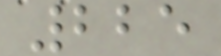225
